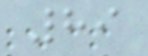89
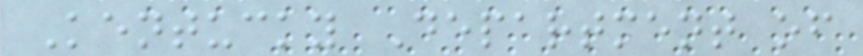Kentucky Department of
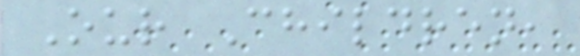Our Children,
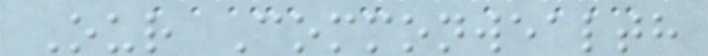Our Commonwealth
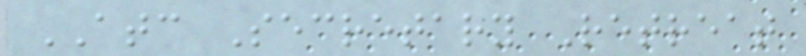ATC Secretary Retreat
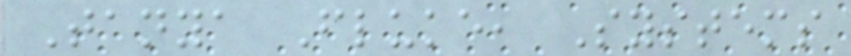Tanya Fluke, Systems
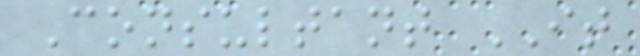Consultant IT
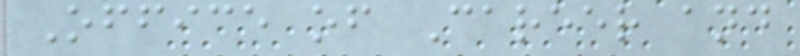Office of Career and
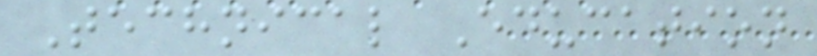Technical Education
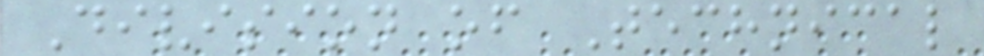Division of Technical
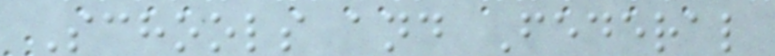Schools and Federal
